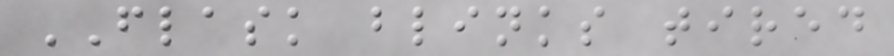FLASK blinks tired
